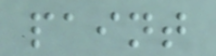paint
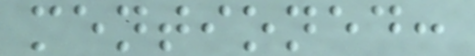mentioned:
